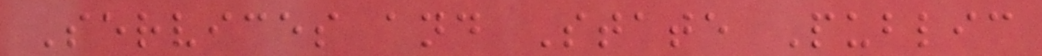Services and State Public
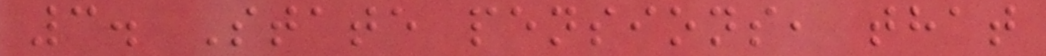3. State pensions, that
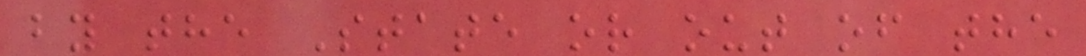by the State or out of the
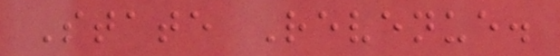State Revenue.
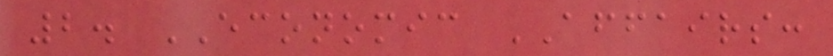2. ECONOMIC AFFAIRS:
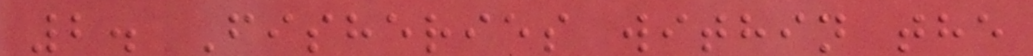2. Fisheries within the
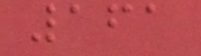161
